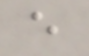e
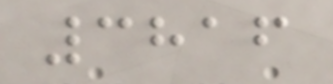3816
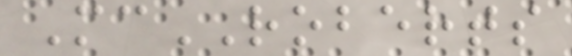McROBERTS
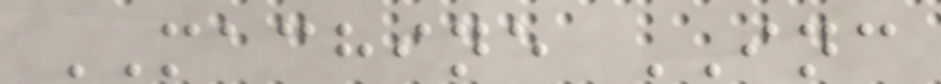MACHINE INC
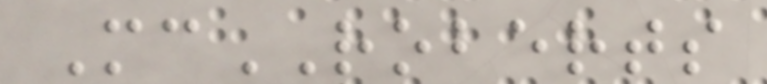McROBERTS
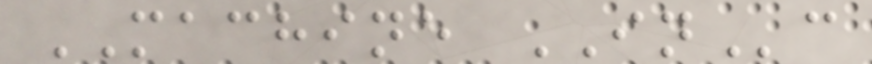MACHINE INc
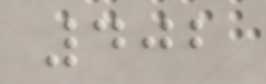402
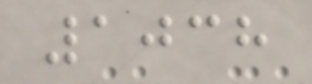1038
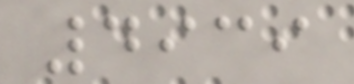4939
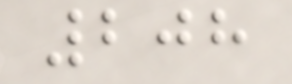208
